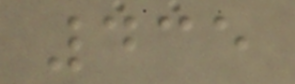435
